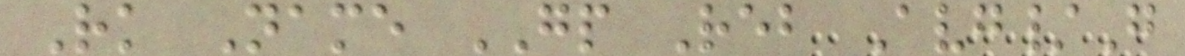Rk Name GP Reb Avg/G
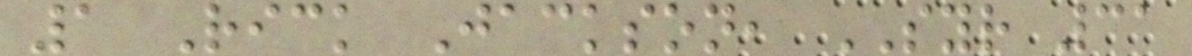1 Rick Jackson, SYR 31
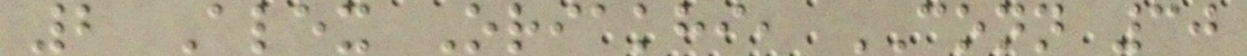2 Alex Oriakhi, CONN 30
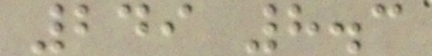249 8.3
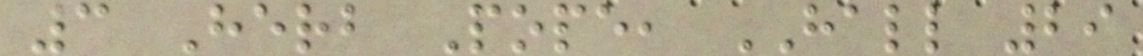3 Herb Pope, HALL 29
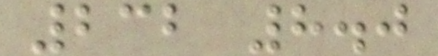232 8.0
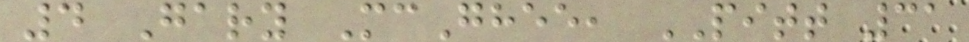4 Gary McGhee, PITT 31
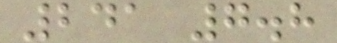241 7.8
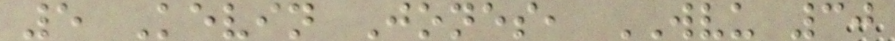5 Kevin Jones, WVU 30
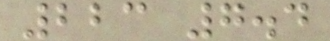223 7.4
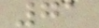71
